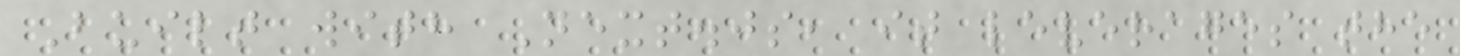Built with Next.js, it leverages the
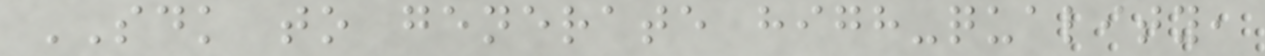SDK to generate high-quality,
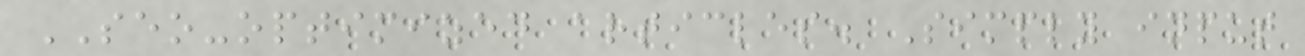SEO-optimized articles. Simply input
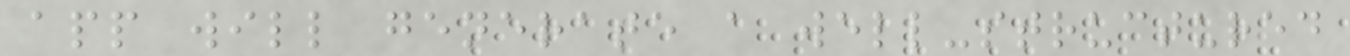app will generate a well-structured
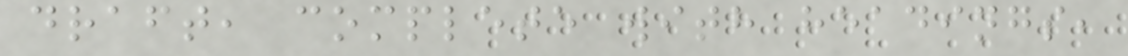draft, complete with headings,
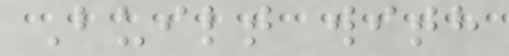Built with
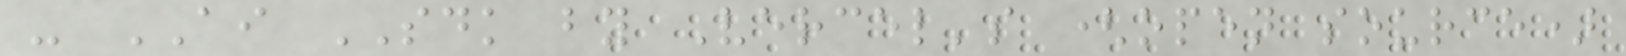- AI SDK by Vercel's (open source)
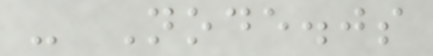- Node.js
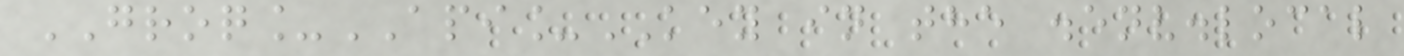GROQ_API_KEY in the .env.local
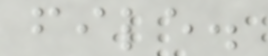file.
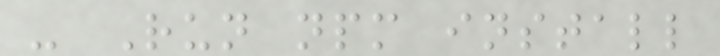- Run npm install
